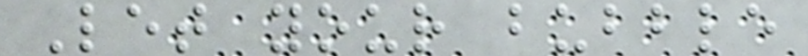Let your bubble
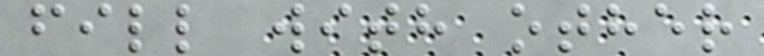fill with other
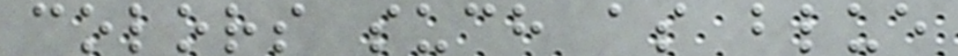colors such as blue
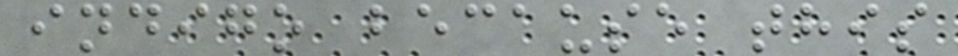indigo because this
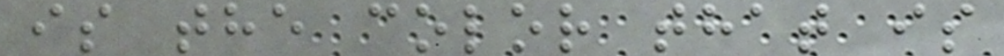is the color that is
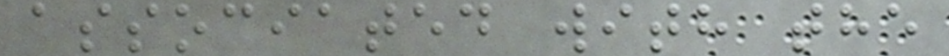associated with the
